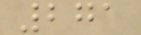271
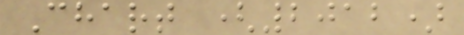Chart (2012)
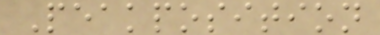Peakposition
